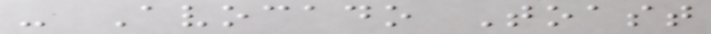- Avocado Toast
